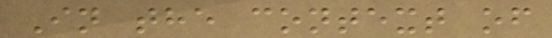In the context of
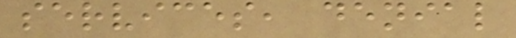services, denial
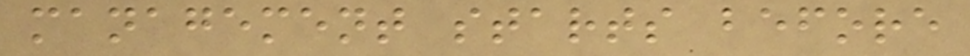management starts before
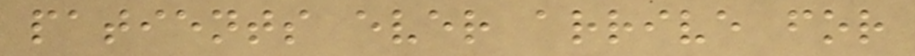patients ever arrive for
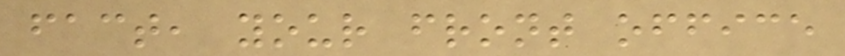fact, your front office
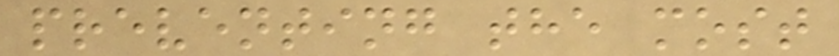preventing the most
